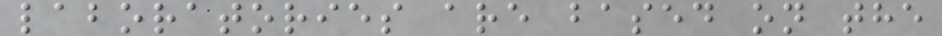laboratories are based on the
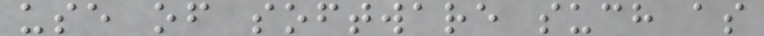use of software such as
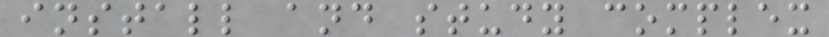install and study complex
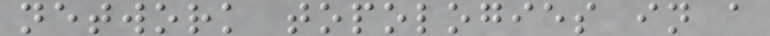network topologies in a
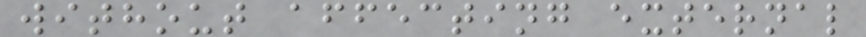without affecting external
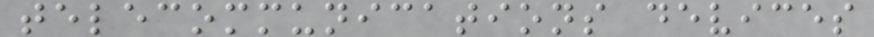telecommunications devices
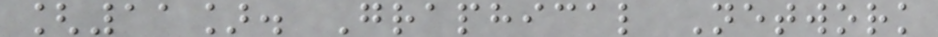[11]. Graphical Network
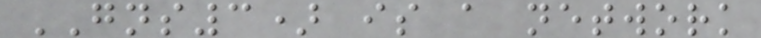GNS3) is a network
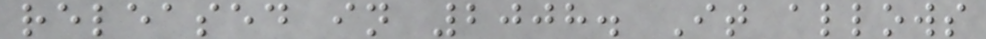released in 2008. It allows
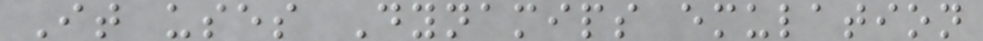It uses Dynamips emulation
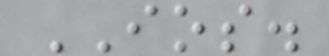IOS.
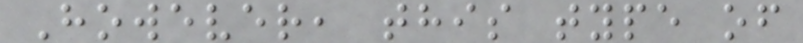However, this type of
